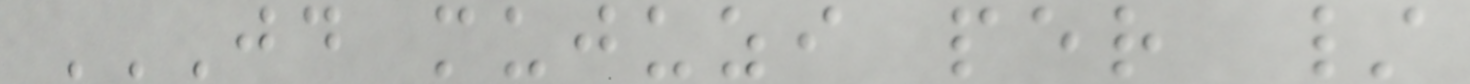JD MUJUZI PER /
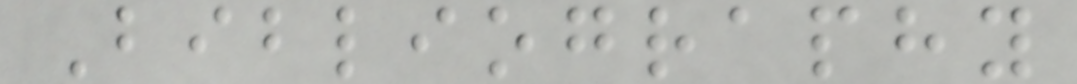Bibliography
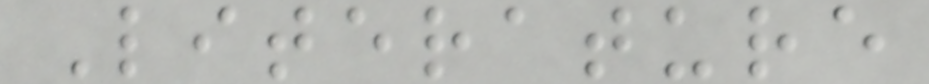Literature
